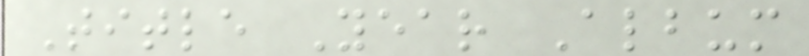Title Year Album
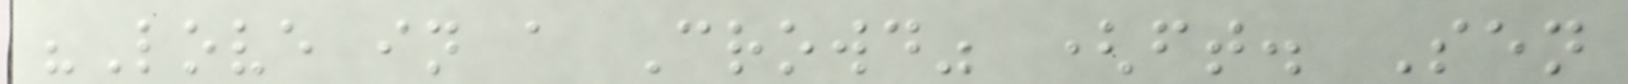"Love in a Crowd" (ft. Sen
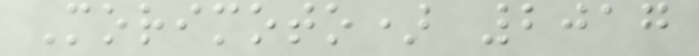Morimoto) 2017
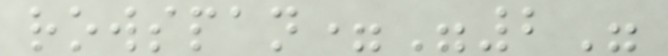rowspan="2"
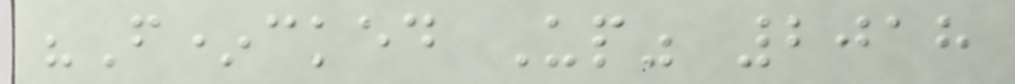"F*cked Up" 2018
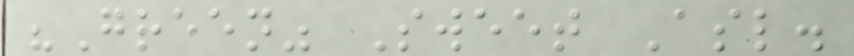"Green" Sweet Asl.
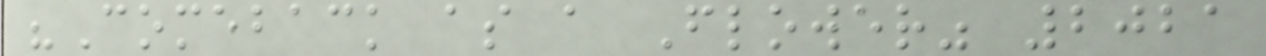"Comeback as a Flower" 2021
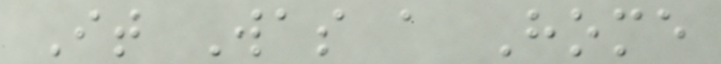It Was a Home
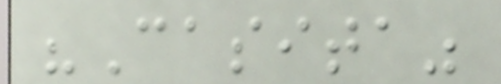"Casita"
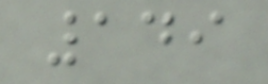149
